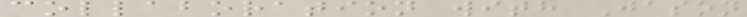collaboration with Jason
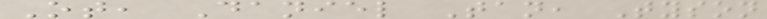Ot, Daniel Tan, Tyson
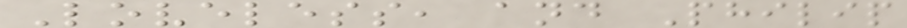Loveless, and Philip
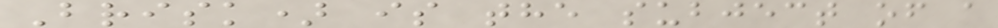Brisk) is the subject of a
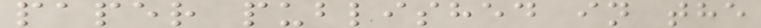paper published in the
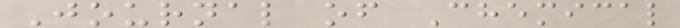Journal of Chemical
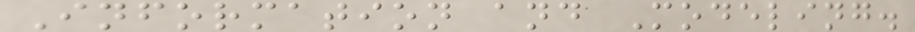Information and Modeling.
